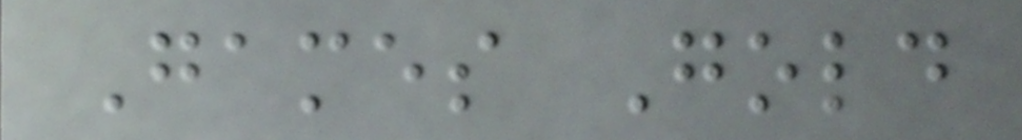Games Gold
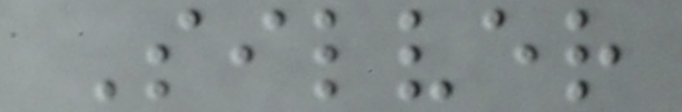Silver
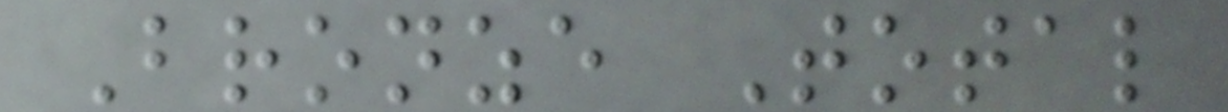Bronze Total
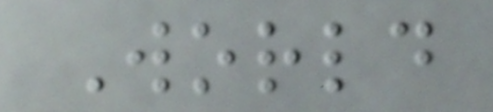World
